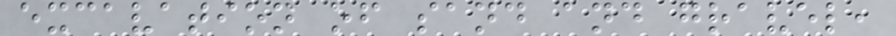excavation of sand and gravel,
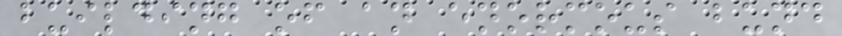building of an enormous bund
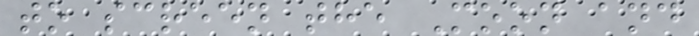to screen the Moon and
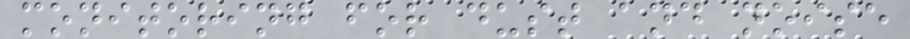monitoring for dust and noise
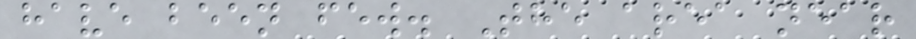have been few. The area near
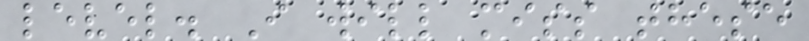level. I will miss these
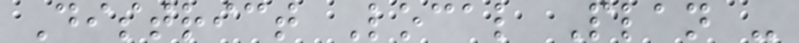District Local Plan -
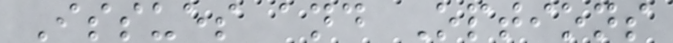Issues and Options
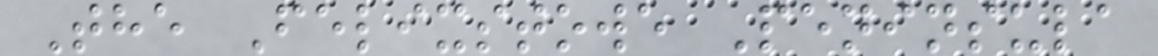The Felixstowe Peninsula
